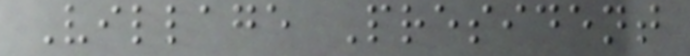Village President
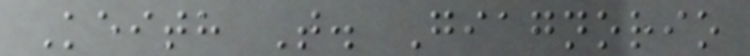Keith T. Giagnorio
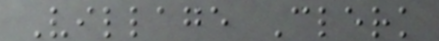Village Clerk
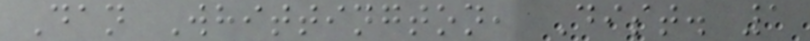Dan Whittington, Dist. 1
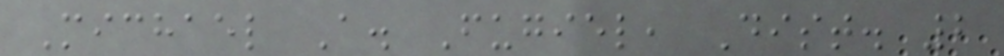Michael A. Fugiel, Dist. 2
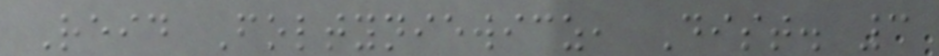Reid Foltyniewicz, Dist. 3
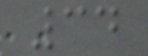34
